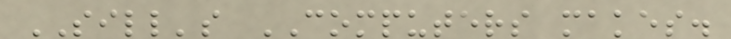SILL's COMPUTERS makes.
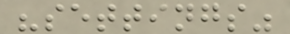"settings"
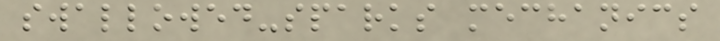swallowed-sparks mechanics
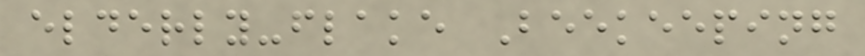elderly-flake Beekeeping
